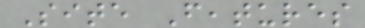Site Features
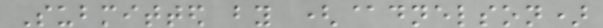Submitted by (@dnelson)
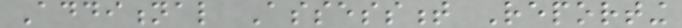Additional Assessment Reporting
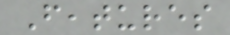Features
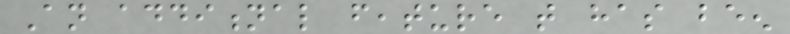An additional feature that has been
